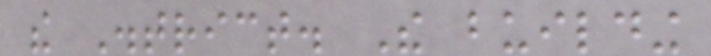the District. The building
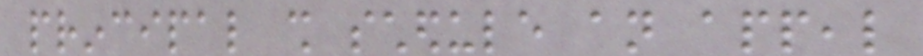principal shall schedule an appeal
